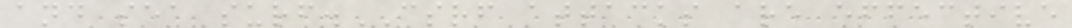and sea surf.CSRF attacks are effective
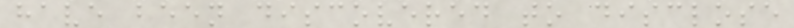have been discovered to disclose
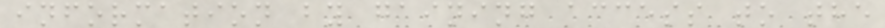information by gaining access to the
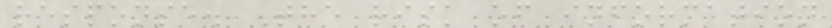response. The risk of information
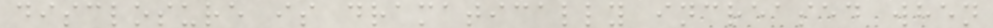disclosure is dramatically increased when
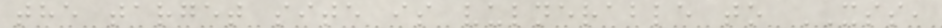the target site is vulnerable to XSS,
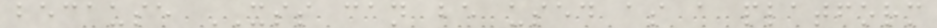because XSS can be used as a platform
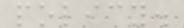policy.
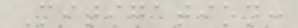Mitigation:
